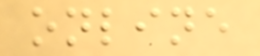online
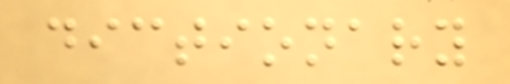dictionary
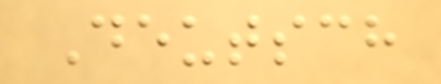Deutsch
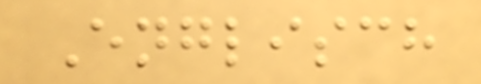Englisch
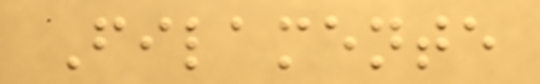Filamente
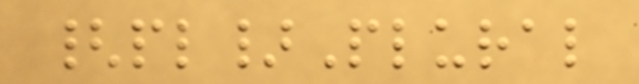{pl}Plural
